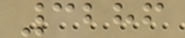3286
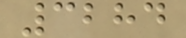3284
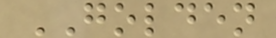GOLDEN
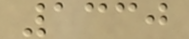1330
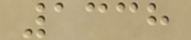1338
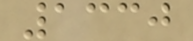1330
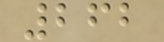262
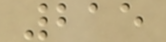215
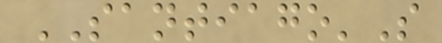SANTIAGO'S
